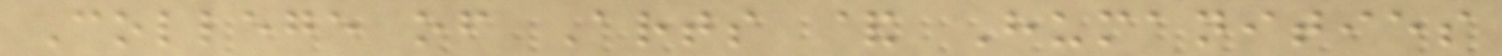College of Arts & Humanities
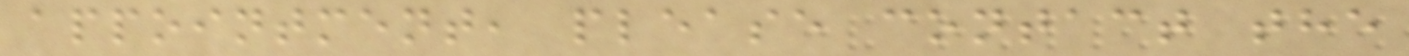appointment, please contact the
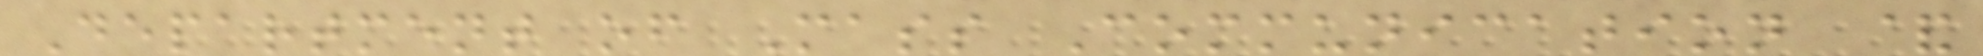Department of Mass Communication &
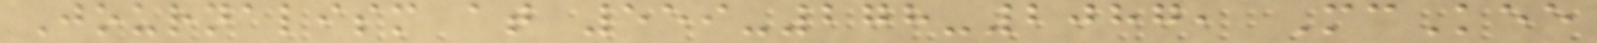Journalism at 559-278-2087, McKee
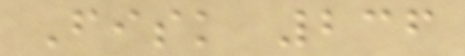Fisk 236
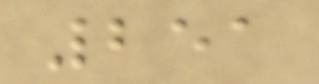251
